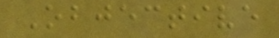Objective
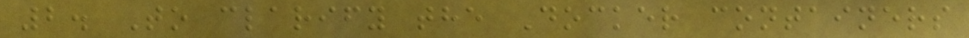2. To clarify the Docker containers
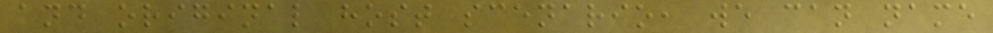and original host scenario, we can name
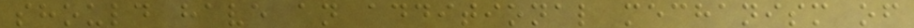should have an additional mechanism of
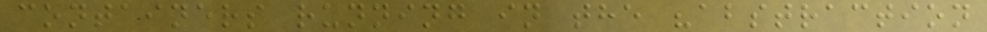containers running in the "abstraction
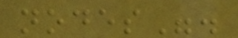nodes".
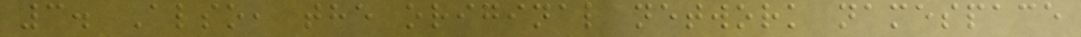3. Also, the original network namespace
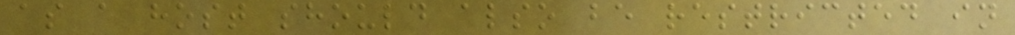as a host should also be restricted in
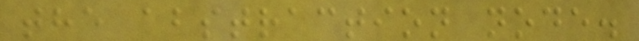the abstraction node.
